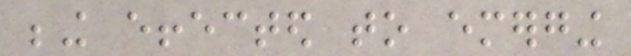being effected to emerging
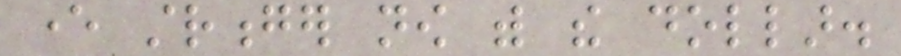ever stronger now with the dollar.
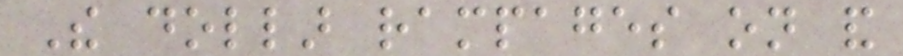The dollar rampages on and
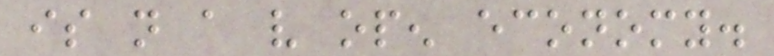is not a very open economy.
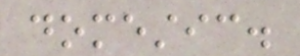domestic.
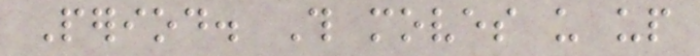Period. This moves us up
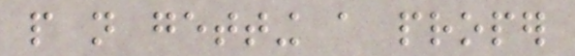people not getting a proper
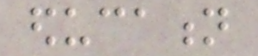education
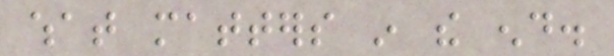what matters in the end.
